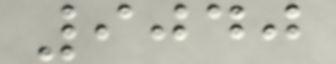9040
